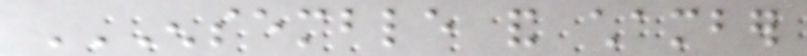ENSEMBLE AND CHAMBER
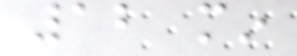12 min
